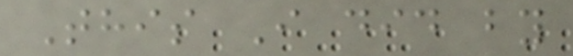This I did by
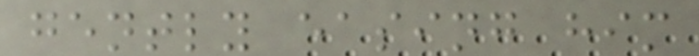gently easing him
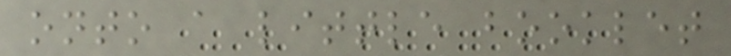onto a little booklet
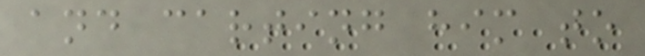and carting him to
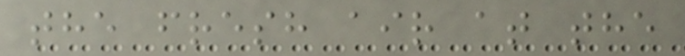the fresh air at the
